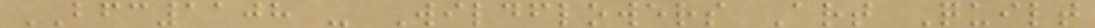BFC1108 - Wildflowers Art Quilt
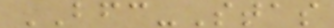BFC-Stas
